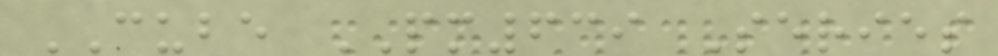CUBE PM639 Series
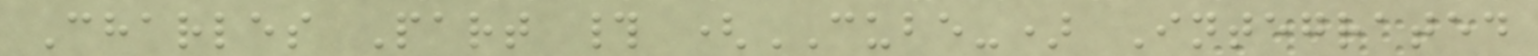Charles Part # (CUBE-) Integrated
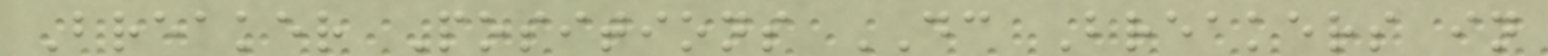Breaker Positions DC Breakers in
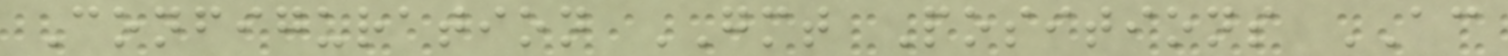Configuration GMT Positions AC
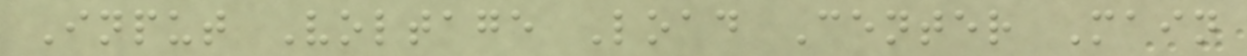Input Voltage Load Center Main
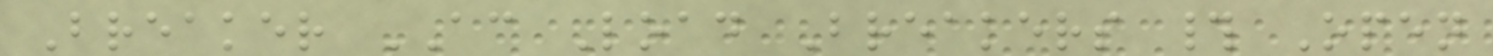Breaker AC Load Breakers # Open
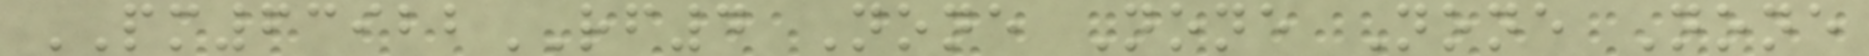PM63922RF4 None None None None
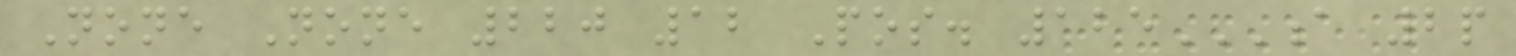None None 220 12 Pos. 125A 2P
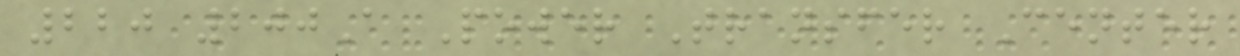220 200A Power Transfer Center
